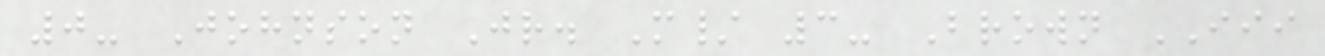0- Johnson Jr. M/ 3- Brown III
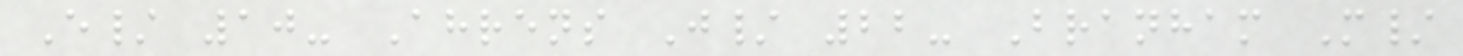E/ 10- Ahrens J/ 22- Branham M/
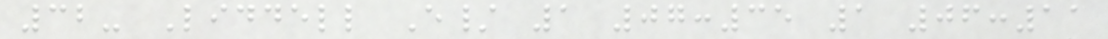32- Liddell E/ 1 07:35 1 06:11
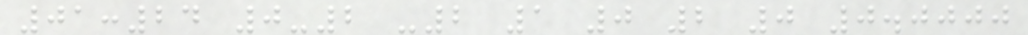01:24 0-2 -2 1 0 2 0 0.0000
